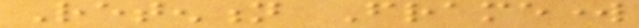Retention Framework
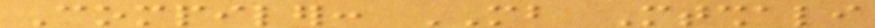Compiler: MB Mtshali
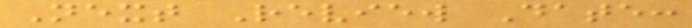Next Review Date:
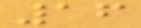16
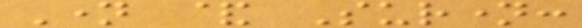Name & Surname:
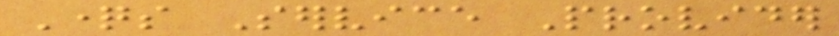Questions Service Provider
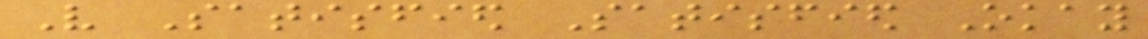Very Satisfied Satisfied Okay
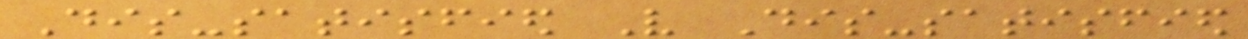Dis-satisfied Very Dis-satisfied
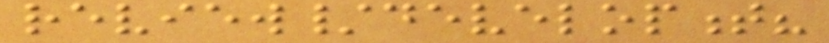review/development?
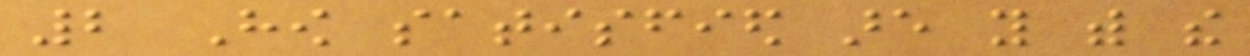2 How satisfied are you with the
